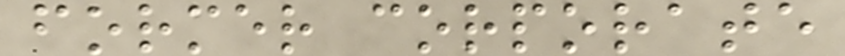former corporate
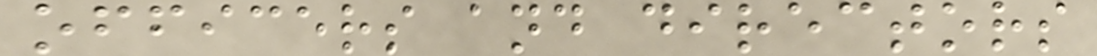officers and directors
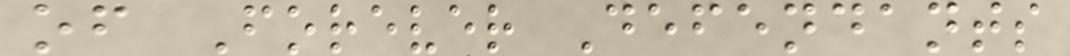of Forever Defendants
